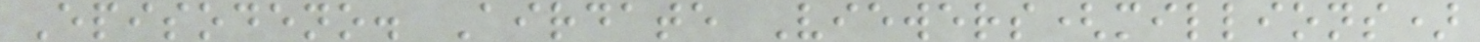Episodeno. Airdate Viewers(millions)
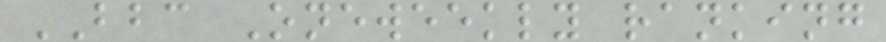BBC Oneweekly ranking
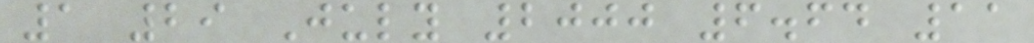1 29 July 2000 6.64 11
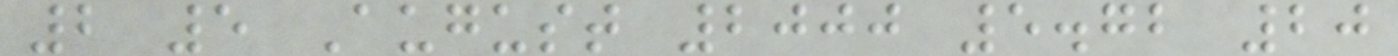2 5 August 2000 5.72 20
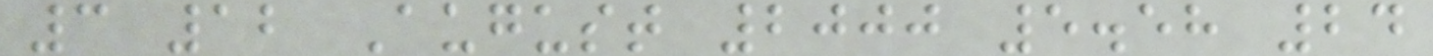3 12 August 2000 5.58 24
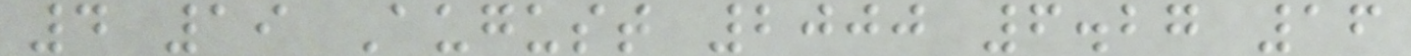4 19 August 2000 6.27 16
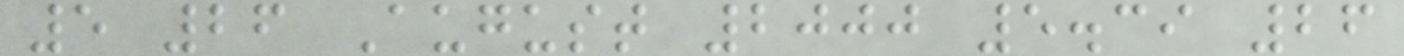5 26 August 2000 5.39 26
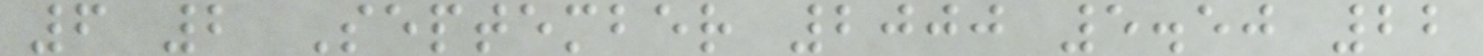6 2 September 2000 5.50 22
